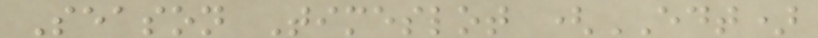Season Timeslot (EDT)
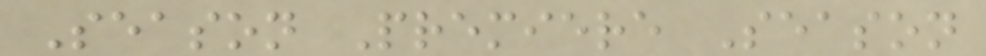Season Premiere Season
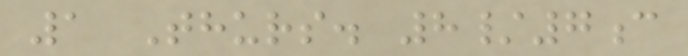1 Thurs. 8/7c
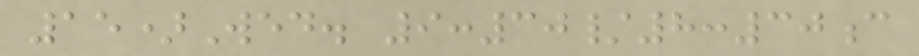15)Wed. 9:30/8:30c
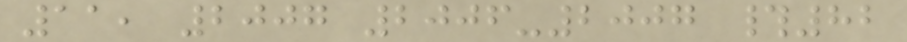11, 2007 2006-2007 #82
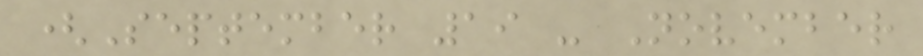(September 19 - November
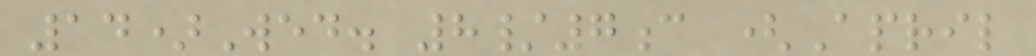14)Wed. 8/7c (April
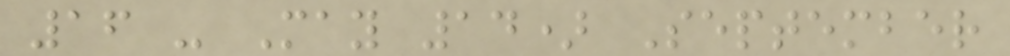16 - May 14) September
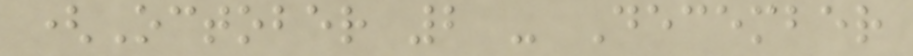(October 2 - December
